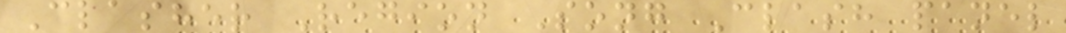Clasher Region Song Clash panel
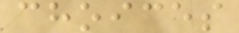choices
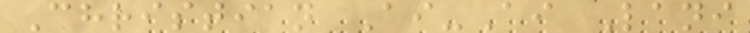Christian Ai-Ai Lani
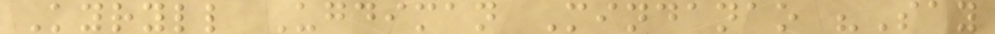Kyryll Ugdiman Mindanao "Say
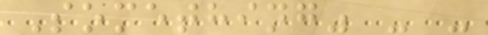Something" - -
